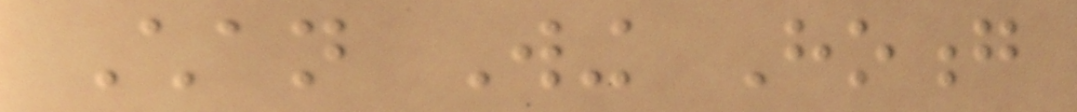Chan Wing Hoong
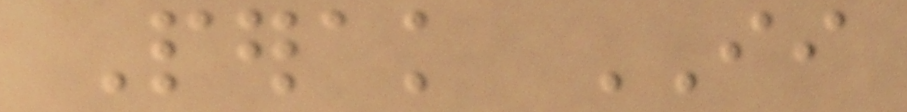Perak II
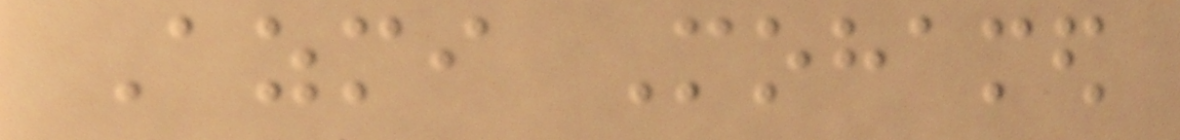Azmi Mohamed
